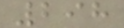298
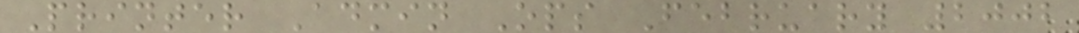Printer Admin Ops February 2002
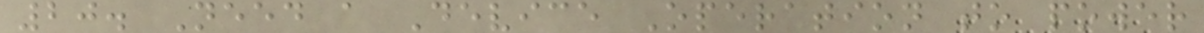20. Need a Device Operation to power
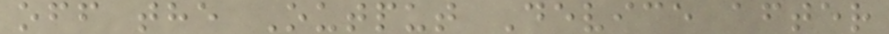off the Output Device after
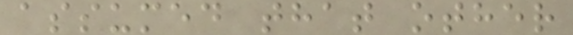assumed that other
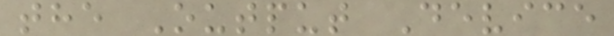the Output Device
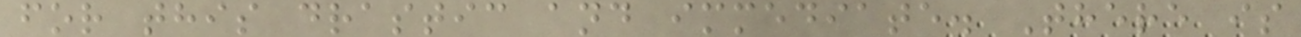for this drastic and immediate. There is
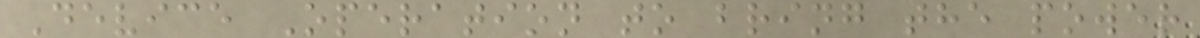Device Operation to bring the power
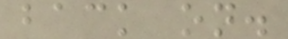back on.
